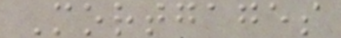Mortgages
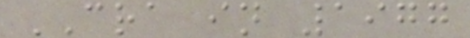CRA in 1977
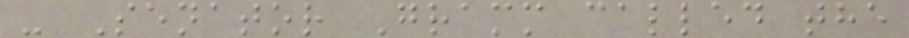- Senator Gramm called the
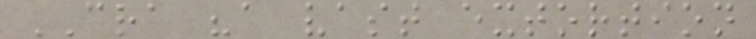CRA "a vast extortion
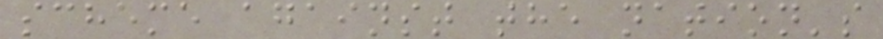scheme against the nation's
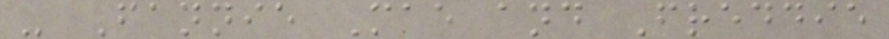- Fannie Mae and Freddie
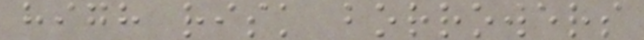high risk borrowers
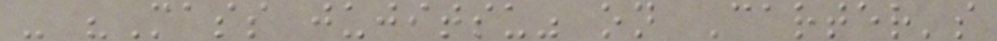- "Mass jujitsu" on Carter's
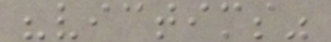"victims"
